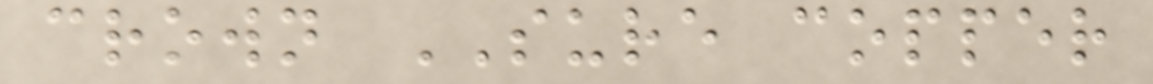crown SURE copper
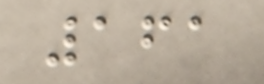161
